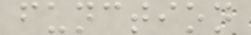function
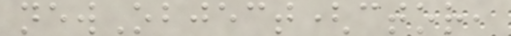newObject(ctor,
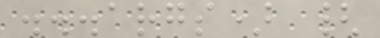...args) {
